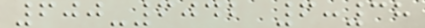600-6042 6:38
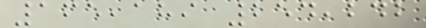165,189 254,242
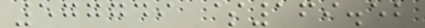577749 $169.52
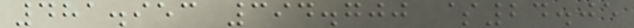481.953 394.700 $24.05
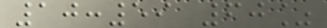10:59 60%
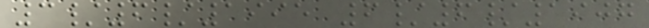3/6/1995 6/6/1907
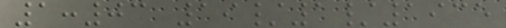1:03 19/1/1935
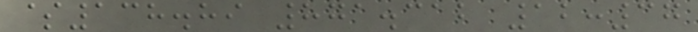$138.89 871.312 12:37
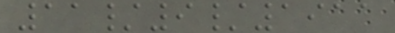11/9/1911
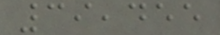39,455
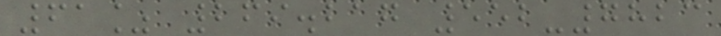61% 269.217 552-7823
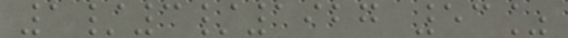1/3/1927 53%
